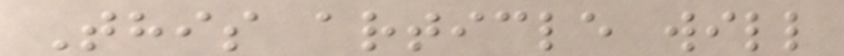This article will
